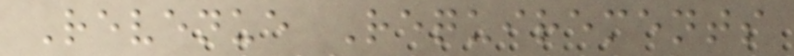Revenue Requirements
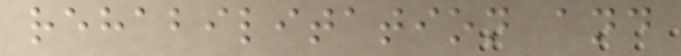rehabilitation and
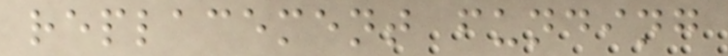replacement funding
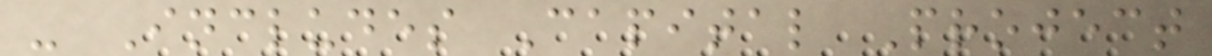- Includes Capital Project
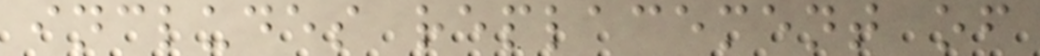includes replacement of
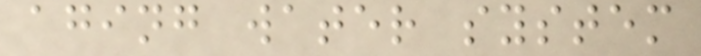aging water system
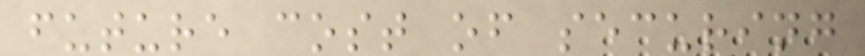future cost of securing
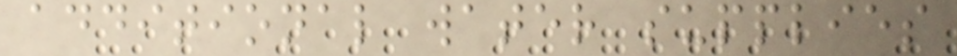additional water supplies
